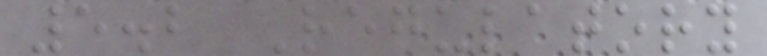5.2 Regulatory
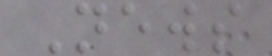News
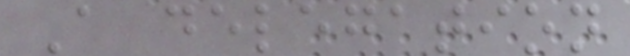A delegation
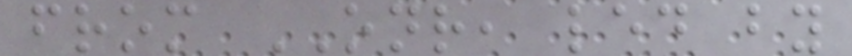from ONR, led by
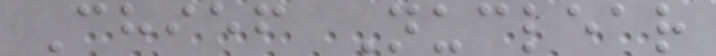Chief Nuclear
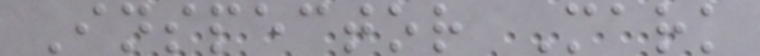Inspector Mark
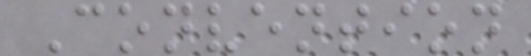Convention
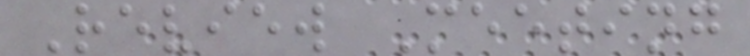Review Meeting
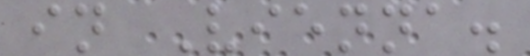in Vienna.
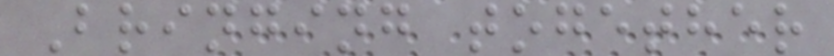Bringing together
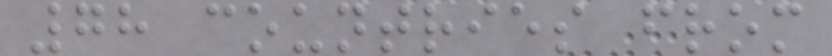78 countries from
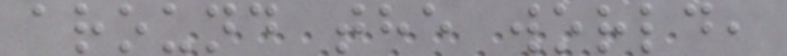around the world,
